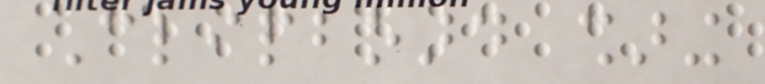Clipboard sharing
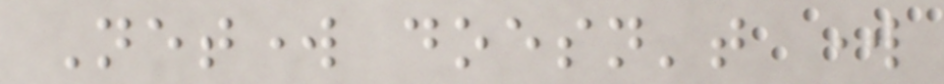Network doesn't work
